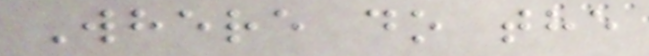Where do the
